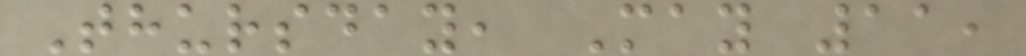Thursday, May 11,
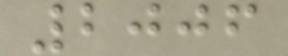2006
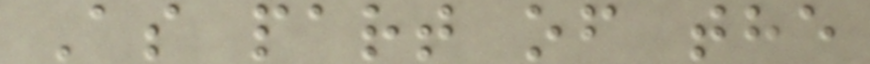As part of the
